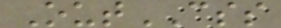OutCSS
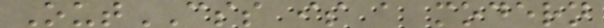OutCSS is a modern
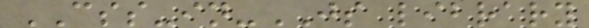CSS-in-JS library
